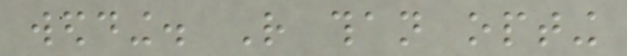wedding. Rather than opting
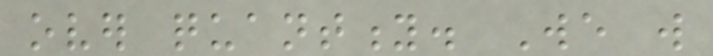over quantity. We will
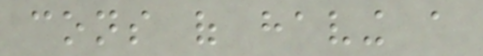cons of having a
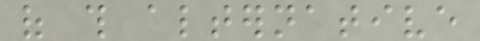of this alternative
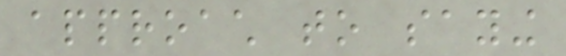approach to saying
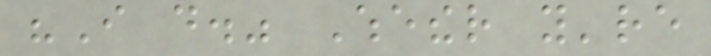"I do." Whether you're
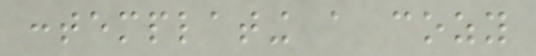contemplating a cozy
